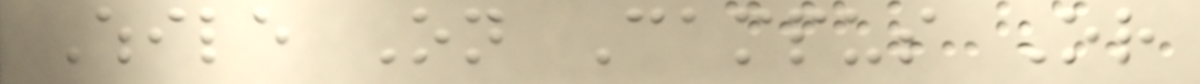While On Campus Or
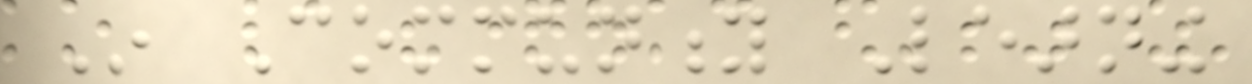In Community Learning
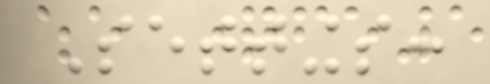Settings:
